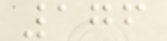176
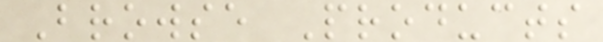Browse Products
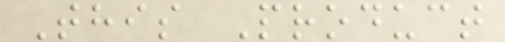This Product
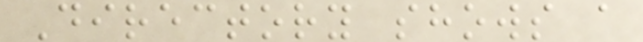Directory shows a
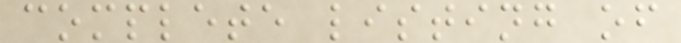complete listing of
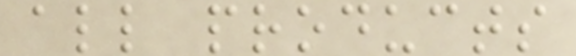all products
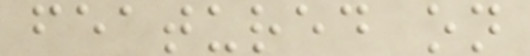featured on
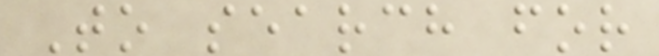To search for
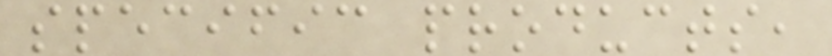specific products,
